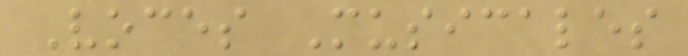Voces Musicales
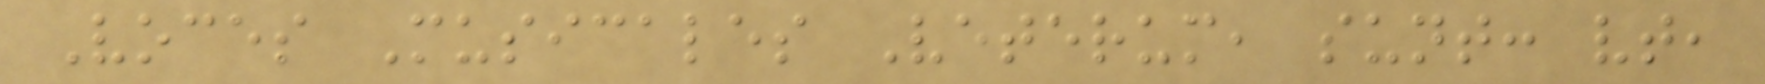Voces Musicales Veterum, sunt: vt,
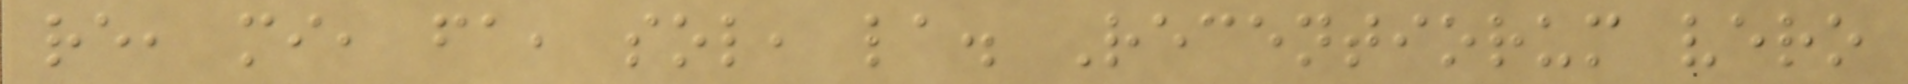re, mi, fa, sol, la. Recentiorum vero
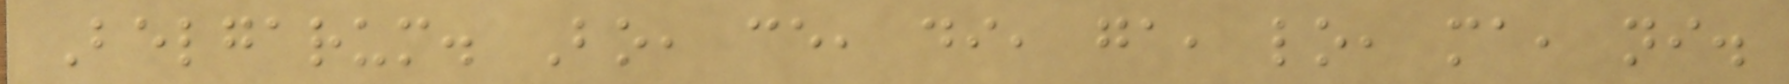Belgarum. Bo, ce, di, ga, lo, ma, ni.
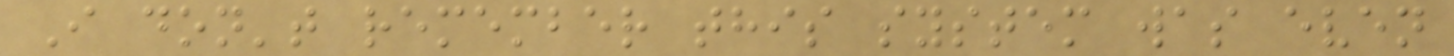I don't remember this system was even
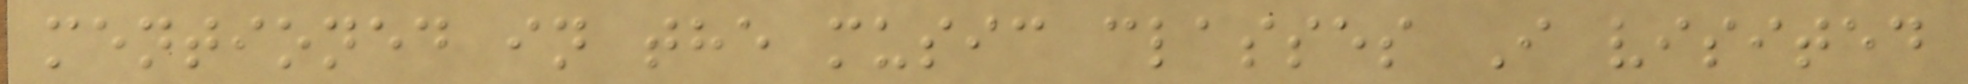mentioned in the music classes I visited
